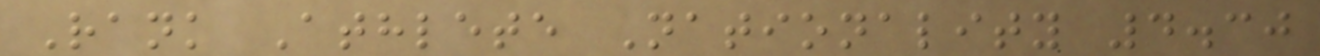Rank Athlete Nationality 4.30
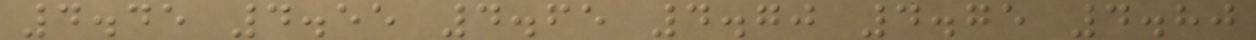4.45 4.55 4.65 4.70 4.75 4.80
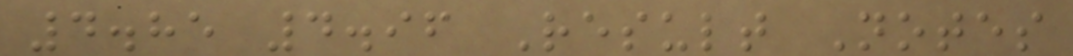4.85 4.96 Result Notes
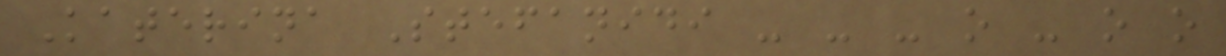Katerina Stefanidi - - - o - o o
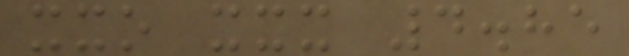xxo xxx 4.85
